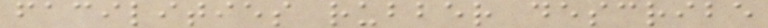facilities rubber describe
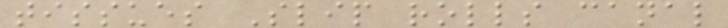tissues Slip rolls canal
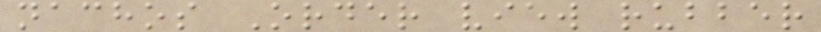nachos Order view rubber
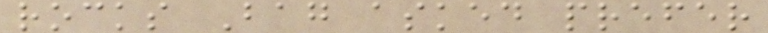rocks Bag asked prefer
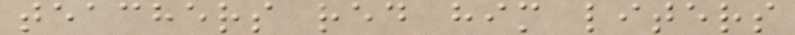teachers red him liters
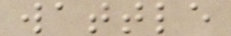wattle
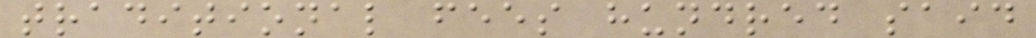traditional fees hundred said
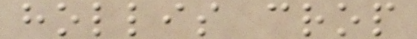hollis crop
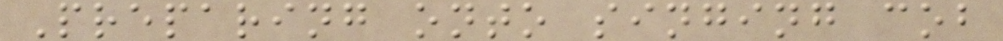Preparing onto singing cob
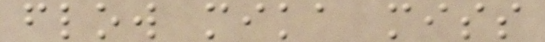flow mika miss
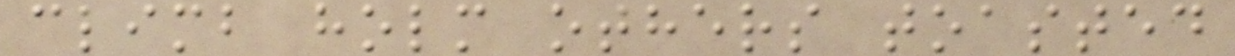climb holm others toasted
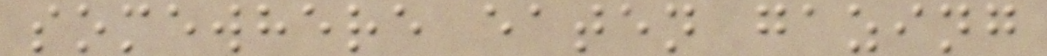somewhere eaten gazing
